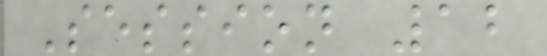Session 12
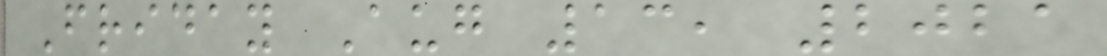Friday Aug 13, 2021
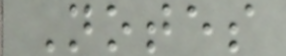Notes
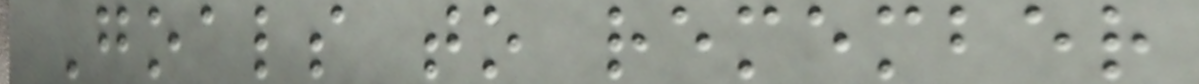Goals to remember
